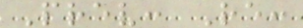Prev: Re:
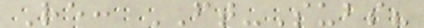Re: FT-Subs?
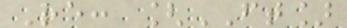Re: [FT]
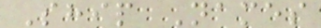Ship Names
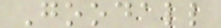Goodall
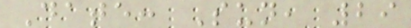Date: Sun, 29
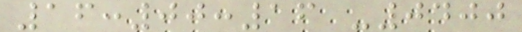16:00:16 -0400
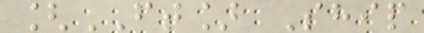[FT] Ship
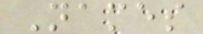Names
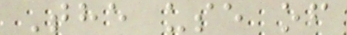The use of
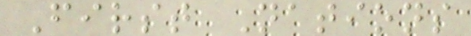First Nations
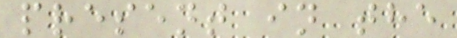present in the
